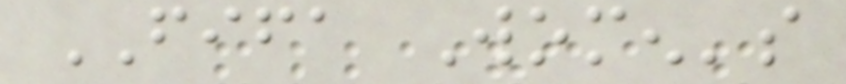FIFA Women's
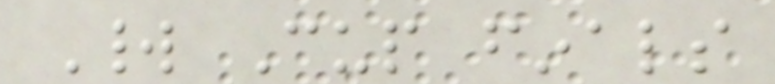World Cup finals
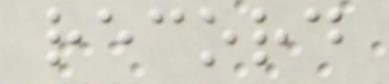record
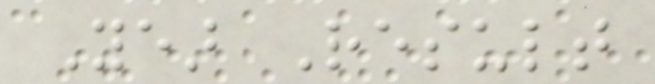Year Result
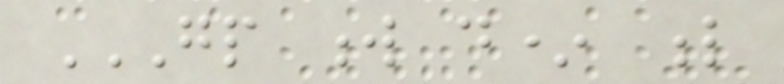GP W D* L
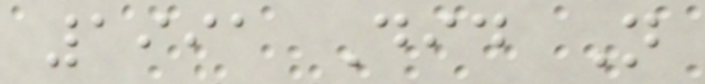1991 Did Not
